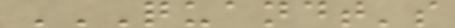QUANDT'S
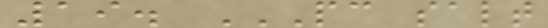19. PC SALT
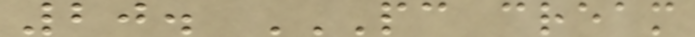20. PC CREAM
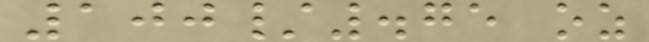100/.75 oz
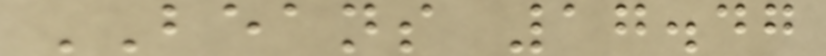BEANS 17.47
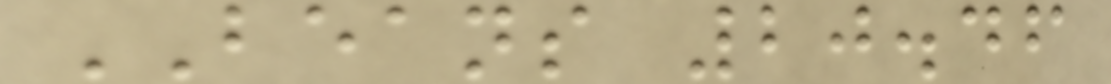BEANS 20.46
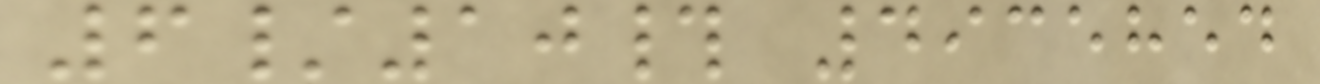6/10# 4935854
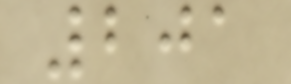201
